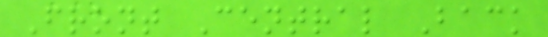Front Central Back
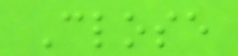Close
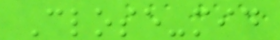Close-mid
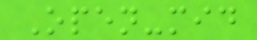Open-mid
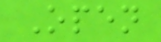Open
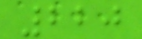220
